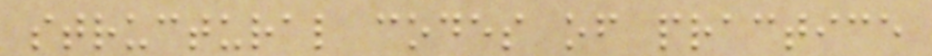structural codes of practice
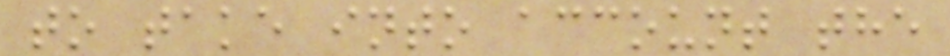to take into account the
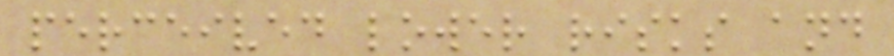perceived lower risks and
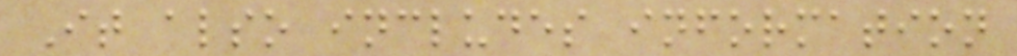It also includes information
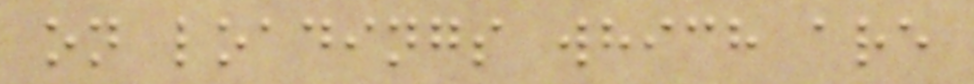on loadings which are
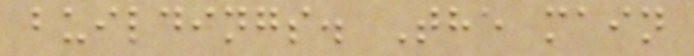buildings. The main
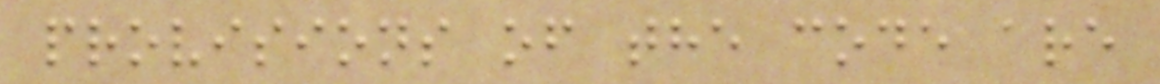provisions of the code are
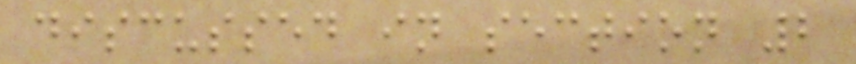discussed in section 2
